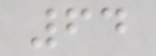64
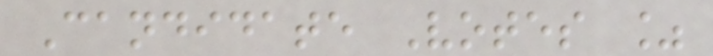Candidate Votes %
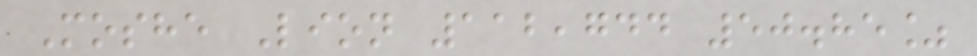Moshe Lion 112,744 50.85%
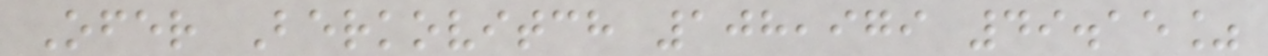Ofer Berkovitch 108,979 49.15%
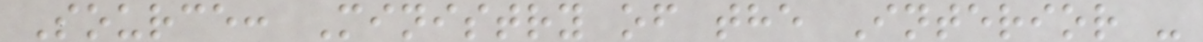Source: Ministry of the Interior -
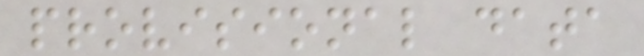provisional data
